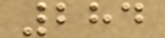284
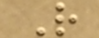R
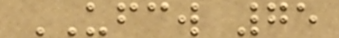UFCW 75
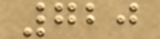720
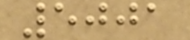5001
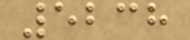5238
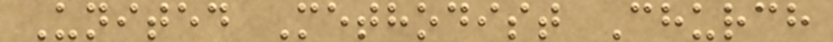United Methodist Church
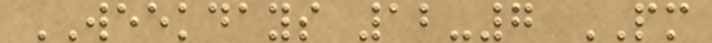WEEKDAYS 12-7 PM
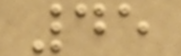45
